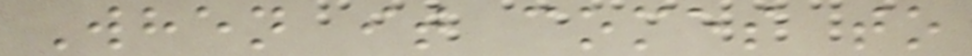When it comes to
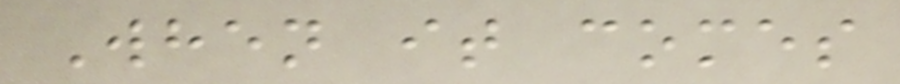When it comes
